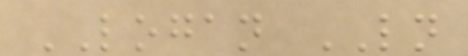LOGAN LN
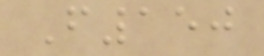F150
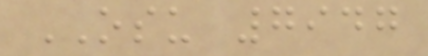OSU 7947
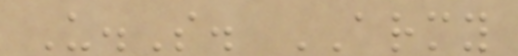U.S. ARMY
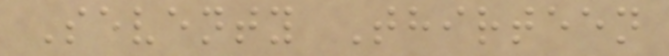Seventy Thirteen
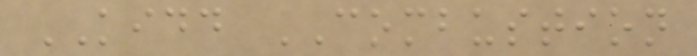KIDD COMBUSTION
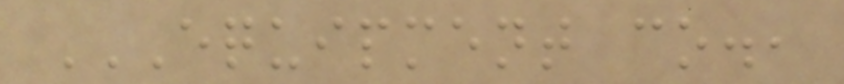EQUIPMENT CO.,
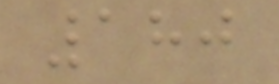180
